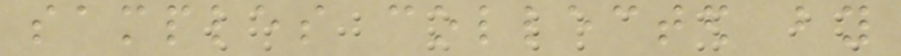samples collected by
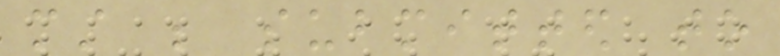must be submitted to
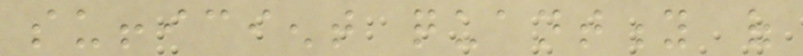sufficient quantity of
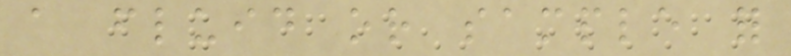a fluid or sample for
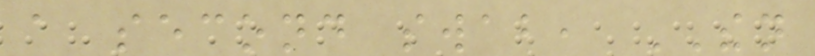a second swab, THEN
